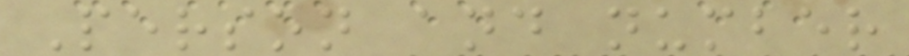Person and number
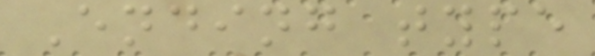Ending type
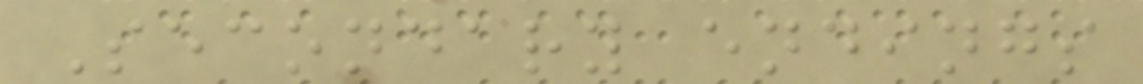Secondary endings
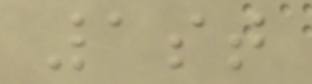1st
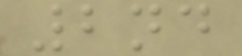2nd
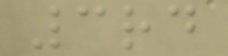3rd
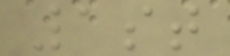1st
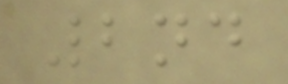2nd
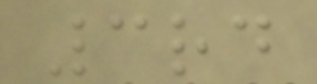3rd
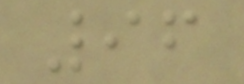96
